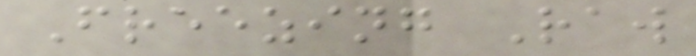Freezing Raw
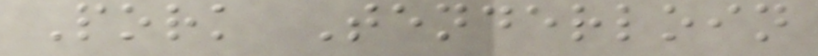Pork Tenderloin
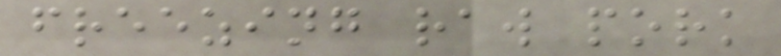freezing raw pork
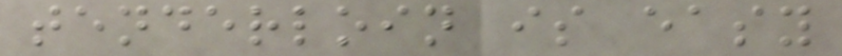tenderloin is easy
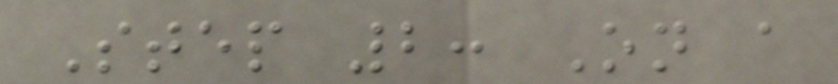Step 2: On a
